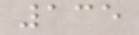135
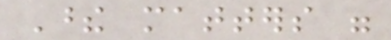These matters were
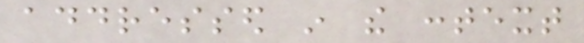addressed in the context
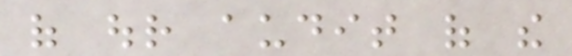of our audit of the
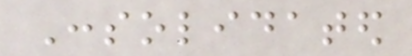Consolidated
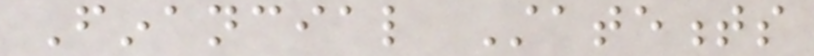Financial Statements
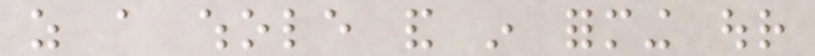as a whole and in forming our
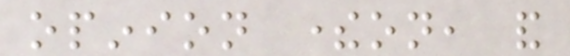opinion thereon, and
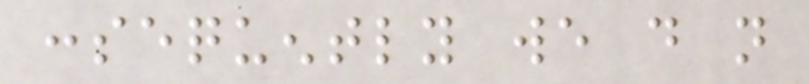consequently we do not
